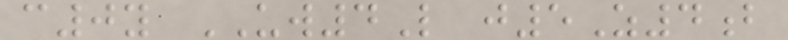c0y UW4L j5Z4b
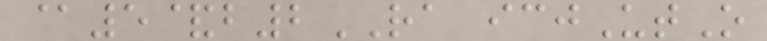@5&b2RA icjUtO
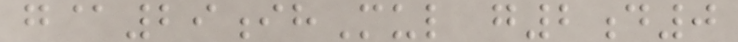g@29ihMul g2d0
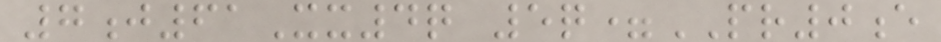7j61Xx4q 5q=PR0e
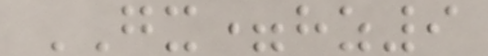GX=hz9
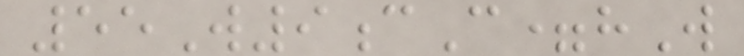55W9cC=hW
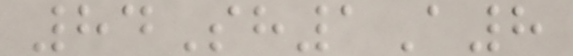84Sh1A8
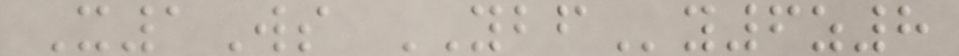X1Ws YBFy6z8
